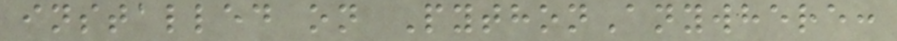installed on PythonAnywhere:
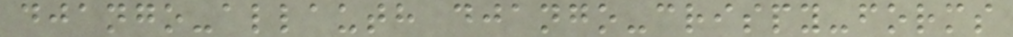django-allauth django-crispy-forms
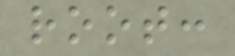root:
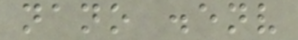nano .env
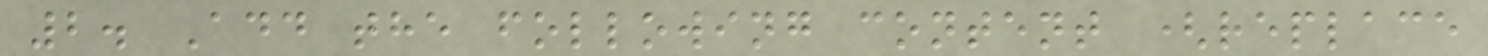2. Add the following content (replace
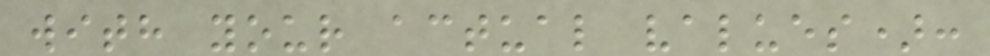with your actual values):
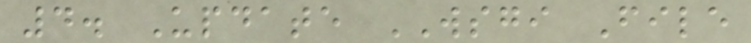4. Update WSGI File
